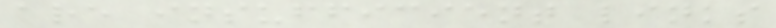are insufficient links
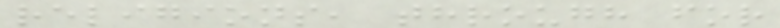religions, through for
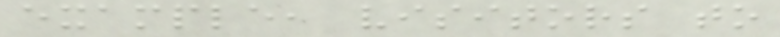example, visitors to
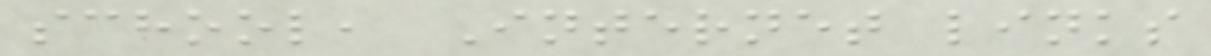school, Internet links
